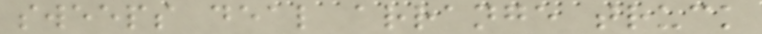sweeps deal arrange truck
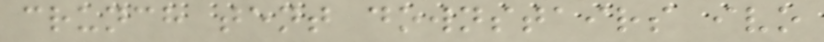crunch tent downstairs ivo
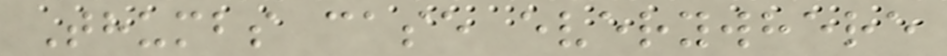Thumbs case everywhere
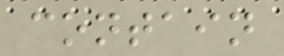contain
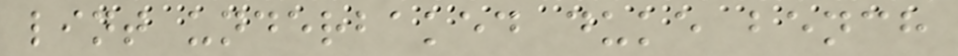lint underbaked duke bench
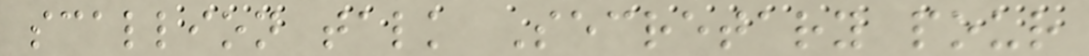scallion talk Secretary pour
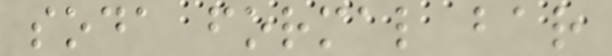soda formal bar
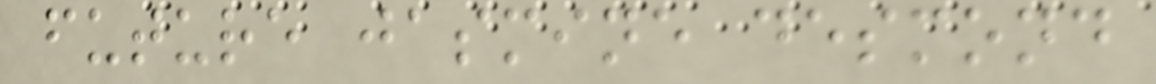future jasmine desmond
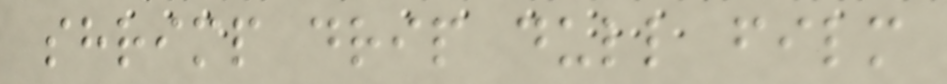shrimp drip dull film
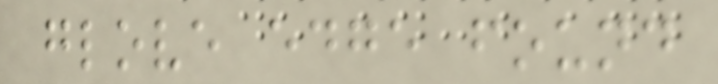glove edge found
